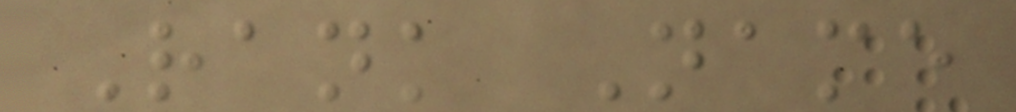Rank Name
